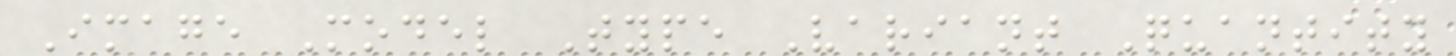Image Model Type Variant Quantity
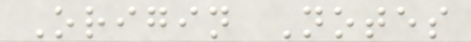Origin Notes
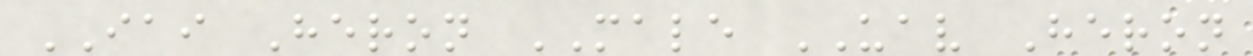IAI Heron MALE UAV Heron
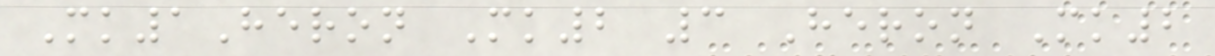Mk1Heron Mk2 3 Heron Mk2
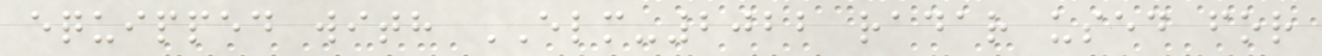equipped with ELM-2022 radar used for
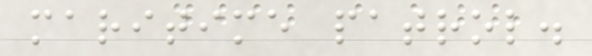maritime patrol.
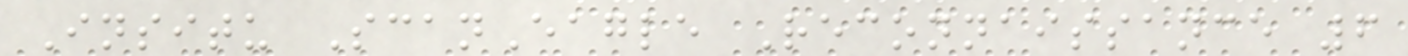Insitu ScanEagle Reconnaissance 6
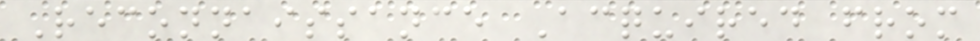Reconnaissance Acquired from
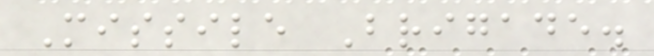Missile Brigade.
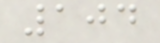104
